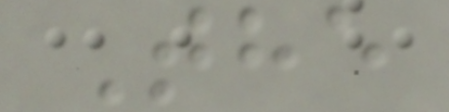The
